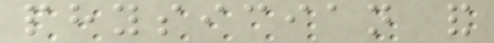physician and
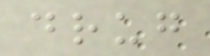drug
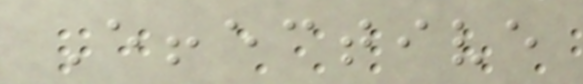Effective
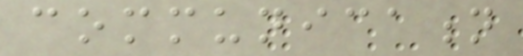communication
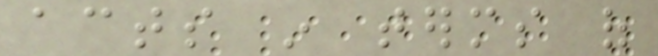acts in terms of
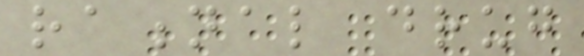rational drug
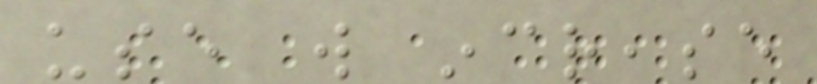use will increase
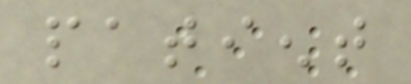patient
